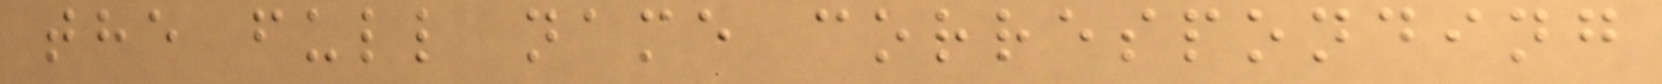the full name corresponding
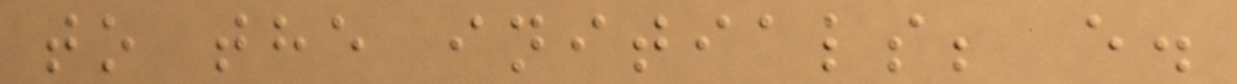to the initials; e.
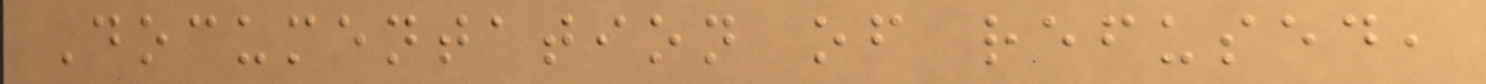Documentation of refused,
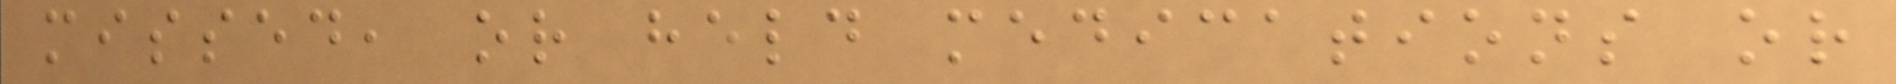missed, or held medications or
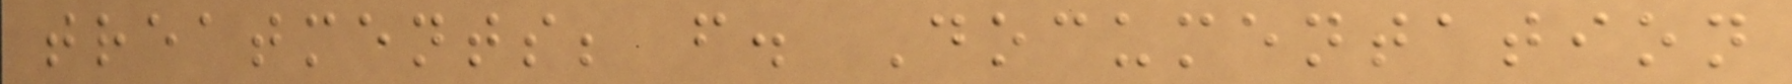treatments; f. Documentation
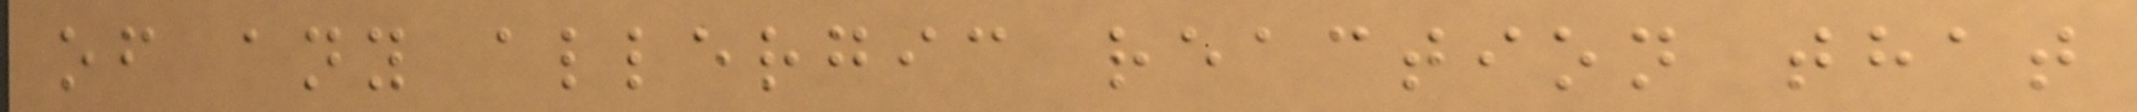of any allergic reaction that
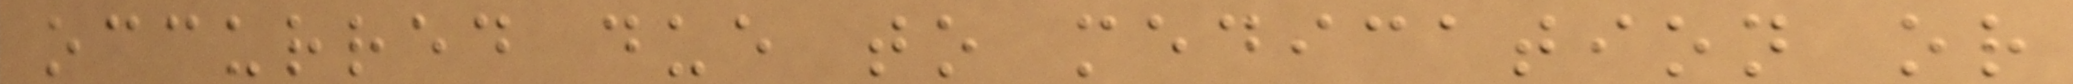occurred due to medication or
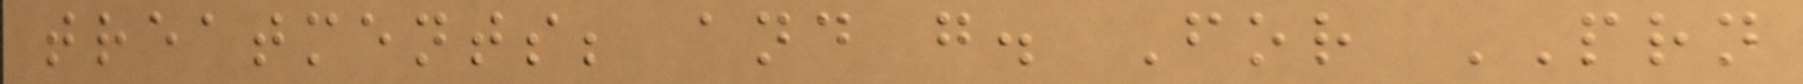treatments; and g. For PRN
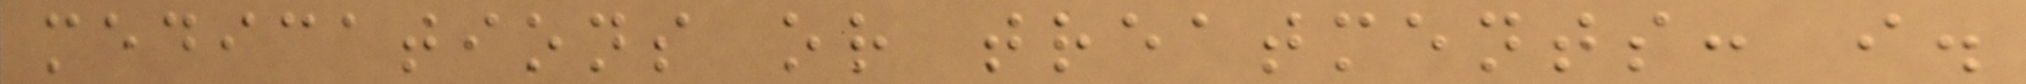medications or treatments: i.
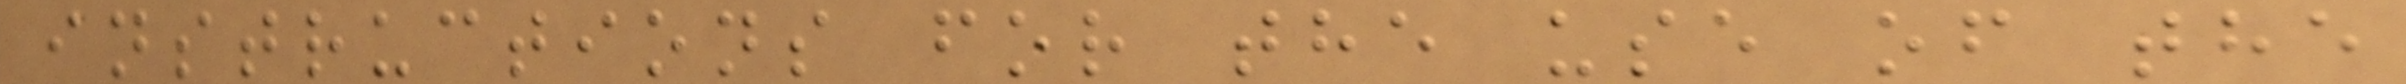instructions for the use of the
